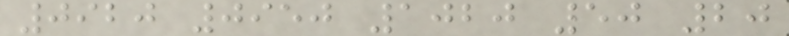0920 0950 1020 50 20
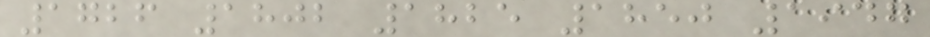1726 1802 1825 1850 1947
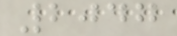2047
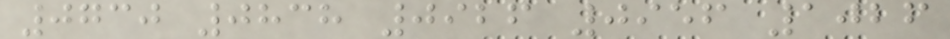0730 0838 0926 0956 1026
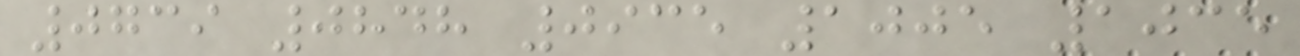0739 0848 0935 1005 1035
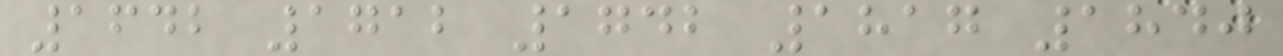1642 1712 1742 1817 1840
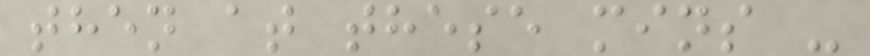then at these mins -
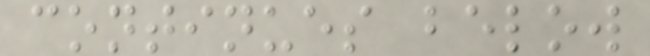continues below
